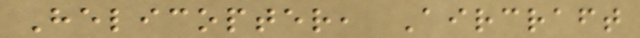Helicopter, Aircraft
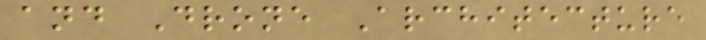and Drone Architecture
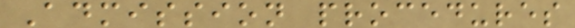Admission procedures
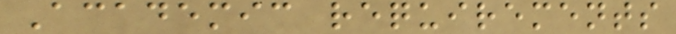Academic requirements
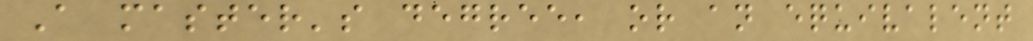A master's degree, or an equivalent
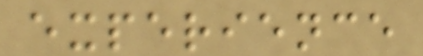experience
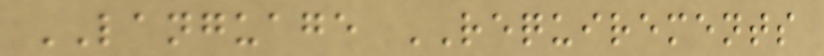LANGUAGE REQUIREMENTS
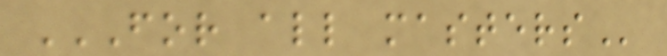FOR ALL MASTERS
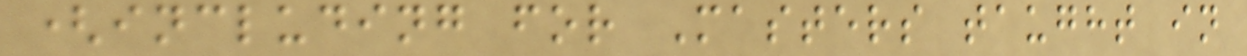(including for Masters taught in
